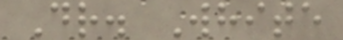Dr. White
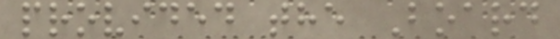provided the Board
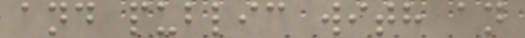and public with an
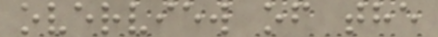overview of the
